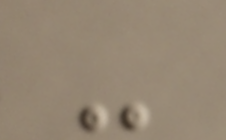-
